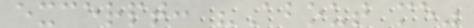excerpt: "About me"
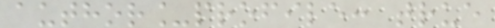author_profile: true
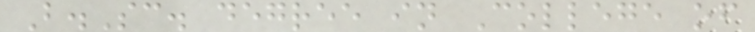B.Sc. degree in College of
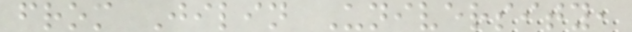from Jilin University,
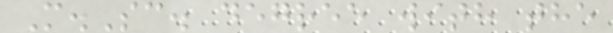M.Sc. degree with the
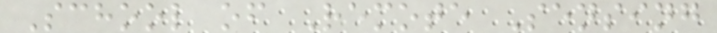School of Remote Sensing
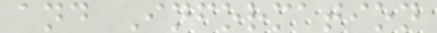and Information
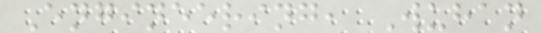Engineering, Wuhan
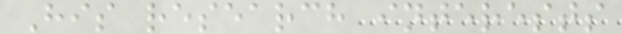His research interests
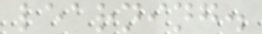learning.
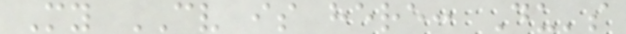My CV is here: Du's
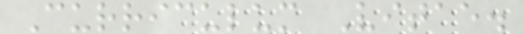Curriculum Vitae.
